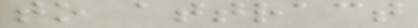to attract
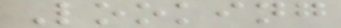Looking
